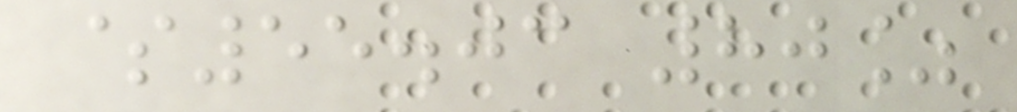$55.03 80%
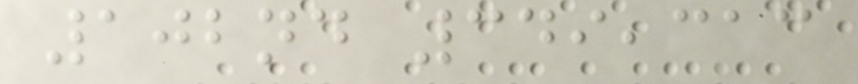102nd 349,313
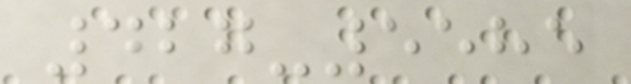427-5585
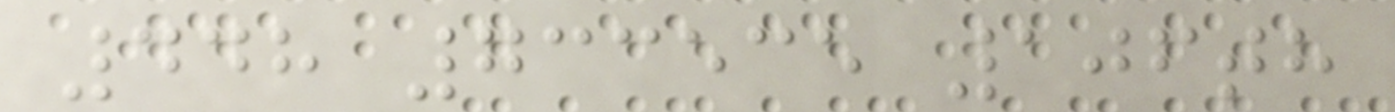448 733535 106th
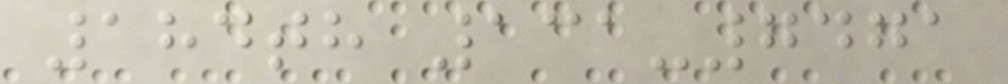184th 131-7471
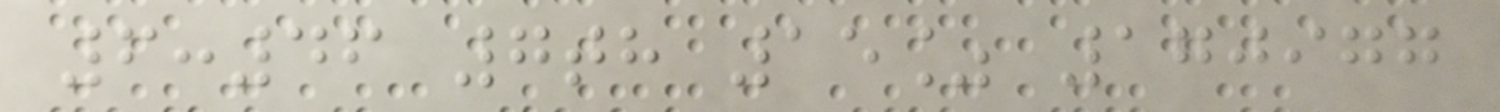6:46 7th 15% 170977
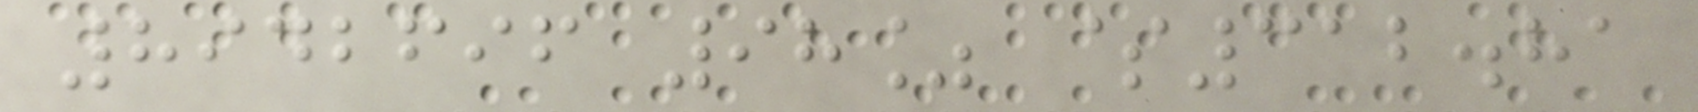8942696 98% $312.81
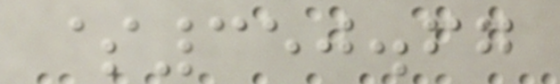$350.67
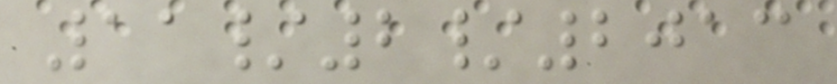11/2/2013
